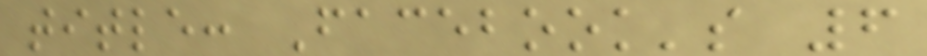title: Facebook's 6
